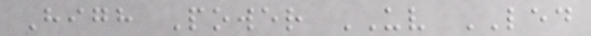High Power UV LED
